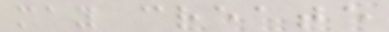may create
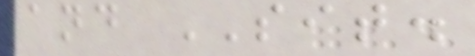and SIT.
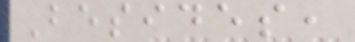Besides,
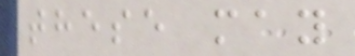these may
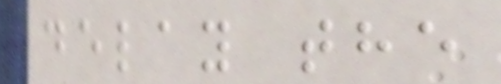delay the
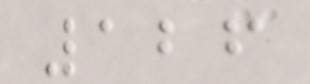126
